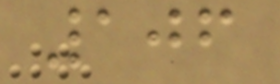106
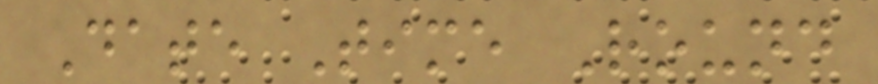Date Time Round
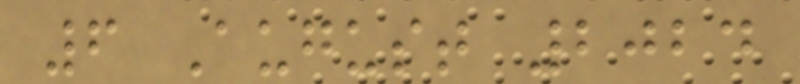6 August 2024
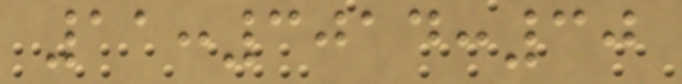11:3014:30
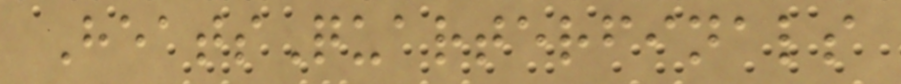HeatsQuarterfinals
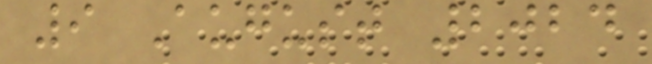9 August 2024
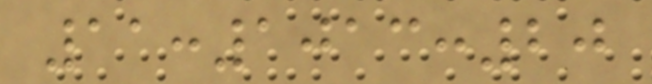11:1013:20
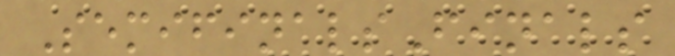SemifinalsFinals
